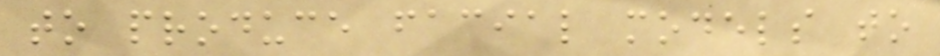to produce facial models to
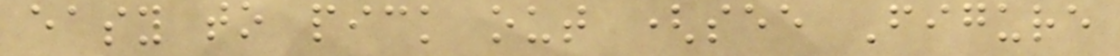easy to pick out (see Figure
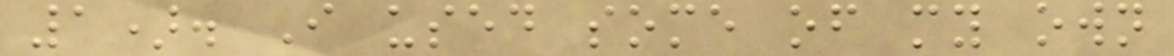1). I used some of my own
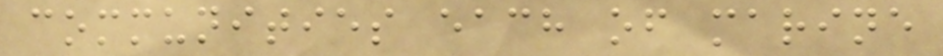communities each of marine
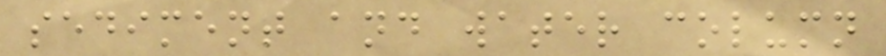sediment and water column
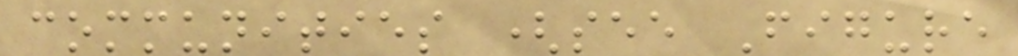communities (see Figure
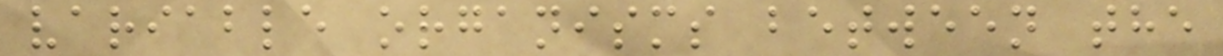variable organisms between the
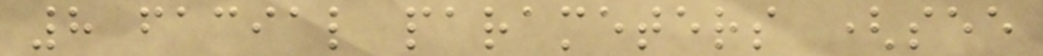8 facial parameters (see
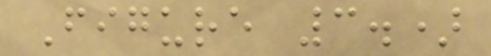Figure 3.)
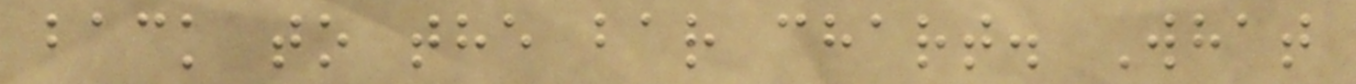back to the bar chart. What
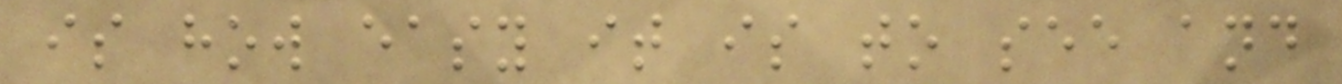is how easy it is to see and
